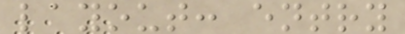layout: entry
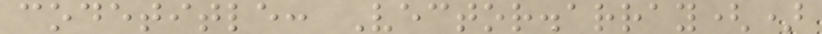codetitle: Vector.array()
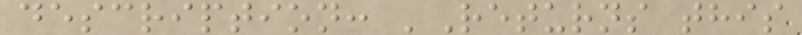description: 'Returns this
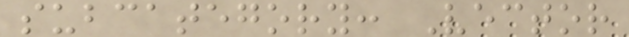subcategory: Vector
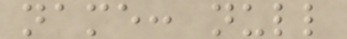name: null
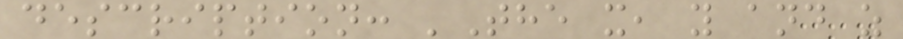description: 'The x, y and z
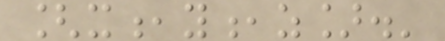[x,y,z].'
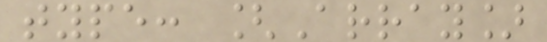type: [Array]
